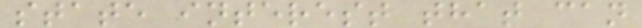state interest that can
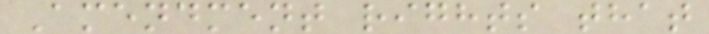Amendment rights that
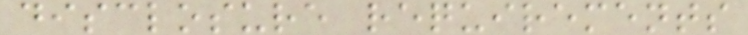disclosure requirements
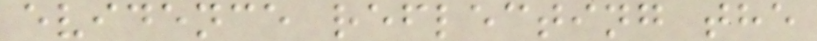evidence reflecting the
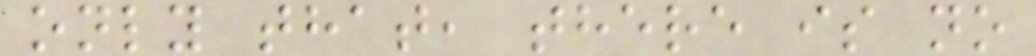only that, there is no
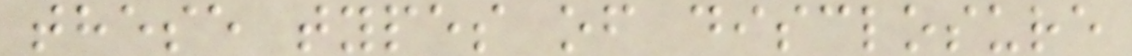these types of disclosure
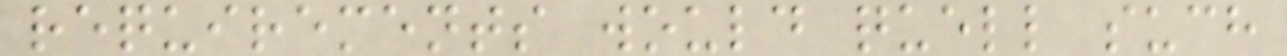requirements would quell such
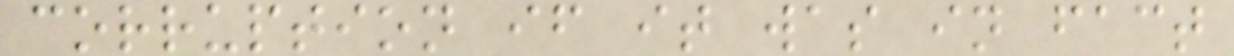corruption if it was in fact
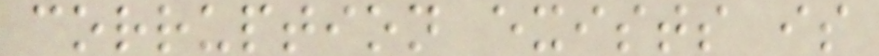corruption exists is
